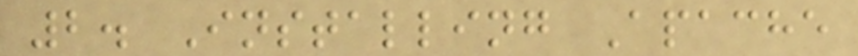2. Installing Apache
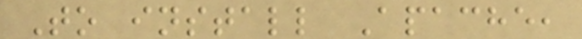To install Apache,
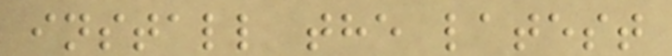install the latest
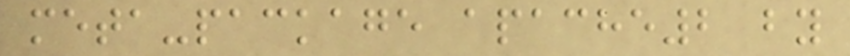meta-package apache2 by
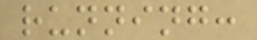running:
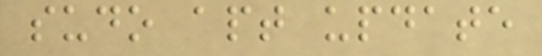sudo apt update
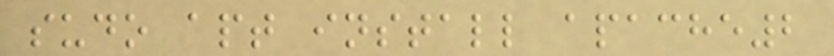sudo apt install apache2
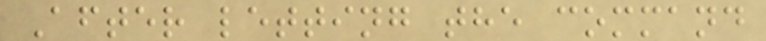After letting the command
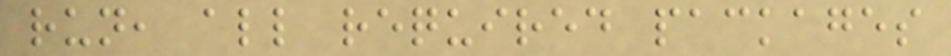run, all required packages
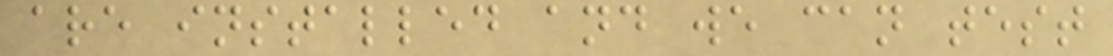are installed and we can test
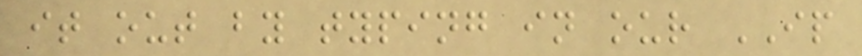it out by typing in our IP
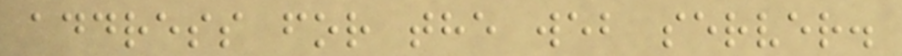address for the web server.
